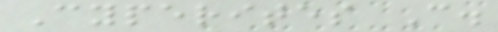Cyperites C.
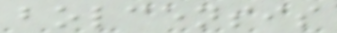bolcensis
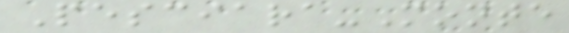Pesciara-Monte
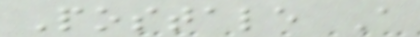Postale A
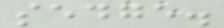sedge.
